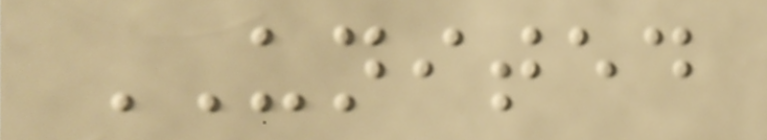UNITED
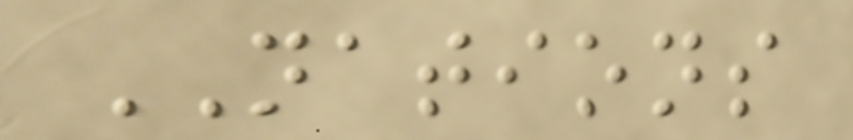NATIONS
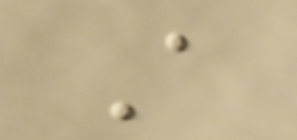A
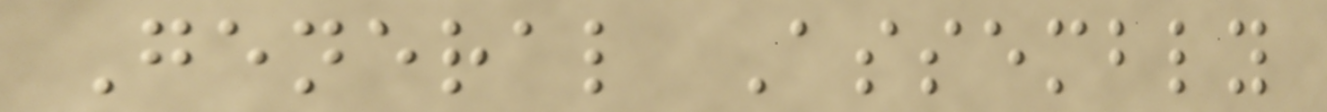General Assembly
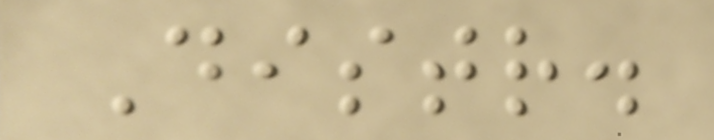Distr.
